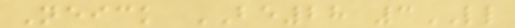Neick BE28 3LL
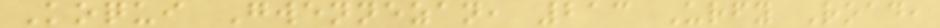Koqui Gwennezan, 213 Urfy Road,
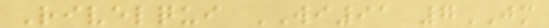Rivelqui WI91 7JM
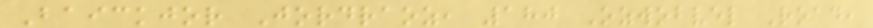Baickjor Jordraoz, 180 Ozwobvel Road,
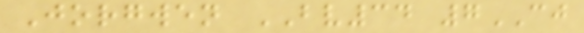Jorgwen BV34 7CJ
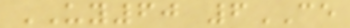UY60 6CE
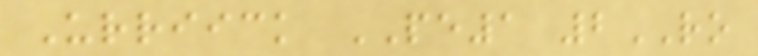Urriick PE1 2RO
